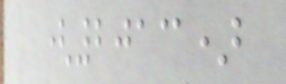(2013)
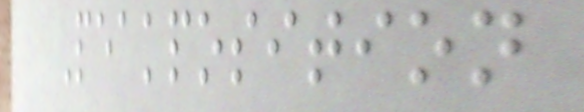Peakposition
